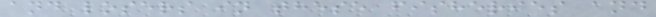and losers in these fisheries and
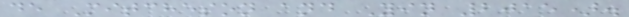de Mitcheson and Yin 2015).
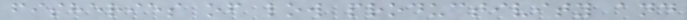fisheries of low productivity and
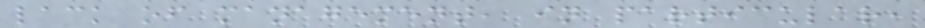lack of management, in particular,
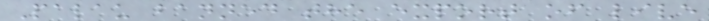Palau banned the export of live
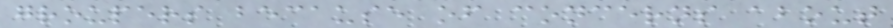groupers because of concerns about
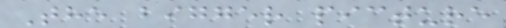The bigger picture
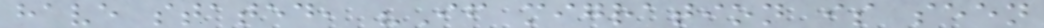have stated, "If migration is seen
